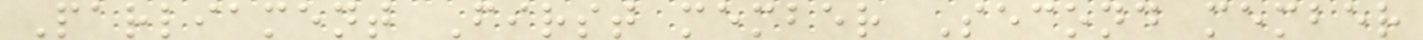Parliament First member Second member
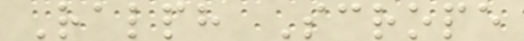Ralph Scrope
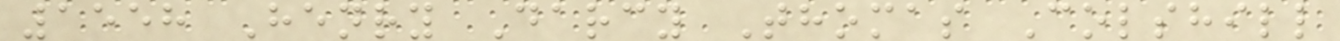1558 Henry Darcy Thomas Colshill
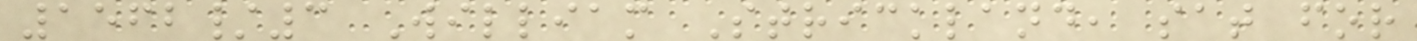1562/3 William Strickland, sat for
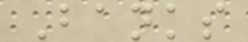Banks
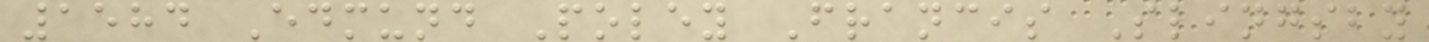1584 Edmund Poley Francis Slingsby
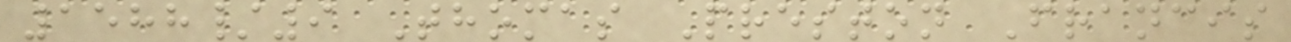1588/9 Thomas Preston Francis
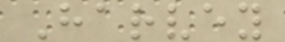Harvey
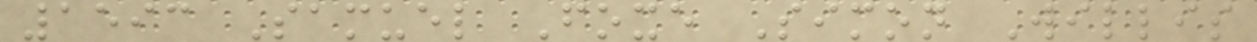1593 Samuel Foxe Simon Willis
